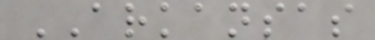ARKANSAS
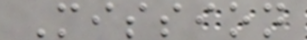Mission
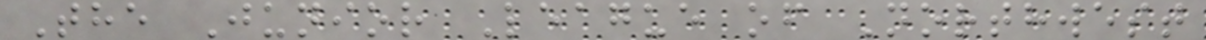The Junior League of Northwest
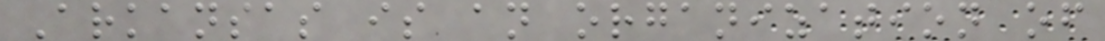Arkansas is an organization of
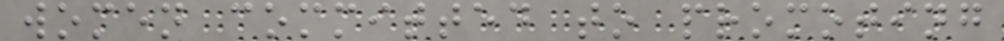women committed to promoting
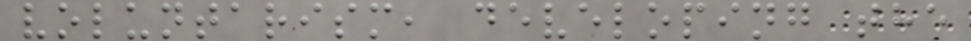voluntarism, developing the
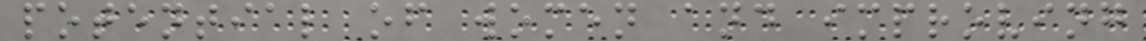potential of women and improving
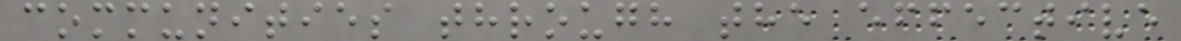communities through the effective
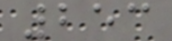253
